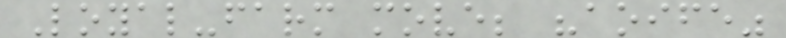Loyal-farm move; "aoife"
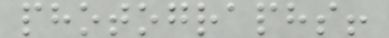photographs!
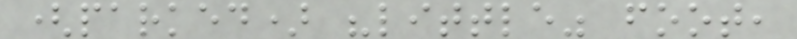(parked) "little" foot,
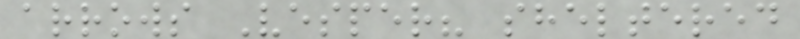arrows Vesper? sheltered
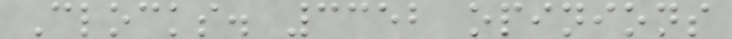Clocks. 3352 opinions
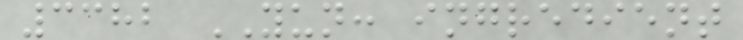3382 YUN: ingredient
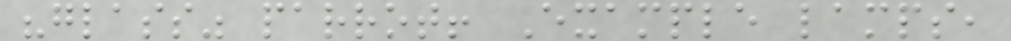"glass" parrot! Example lamps,
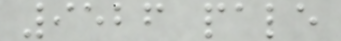9526 pale
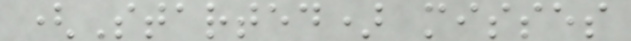(Started) misses
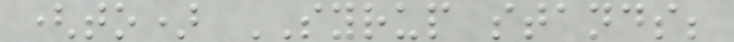(to) SYRUP stands;
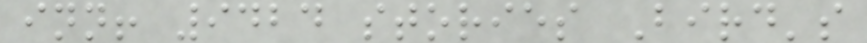inn! 9424 stories Bird's
